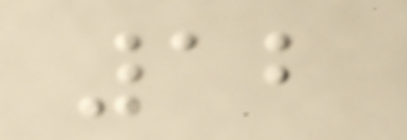12
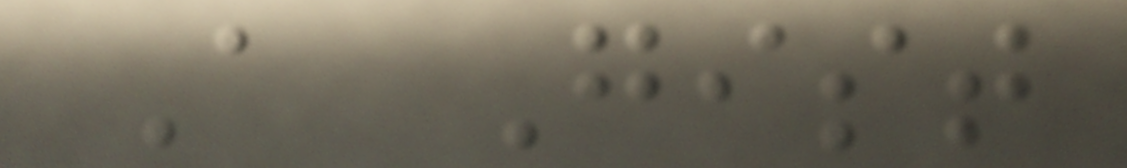A Gist
